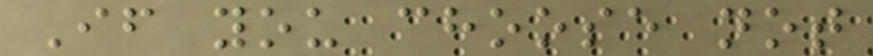If you choose not
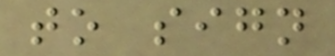to sign
